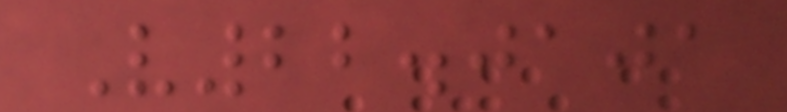V22.0101
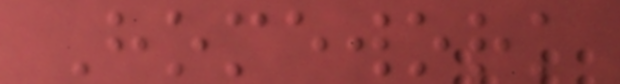Homework
